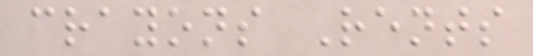crayons Rents
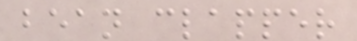bean clapper
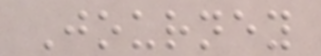Journey
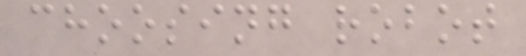choosing robot
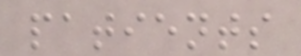patients
